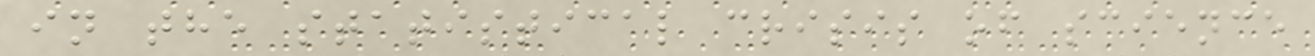in the statistical crisis of science
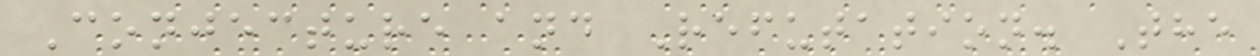Conjecture and Refutation. The
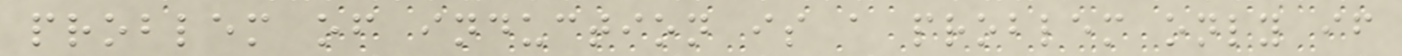problem of induction is a problem only if
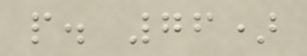p. 76)
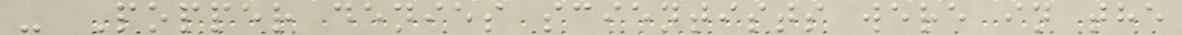- Popper denies scientists were in the
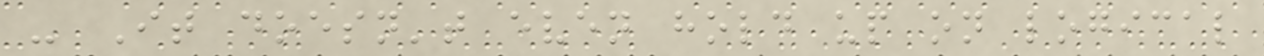- It doesn't even hold up on logical
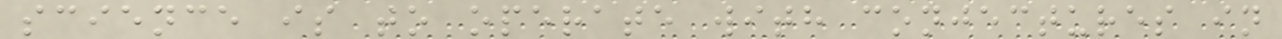science is to operate with conjectures in
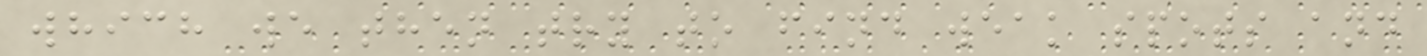which we then try to find weak spots and
